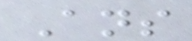Ans
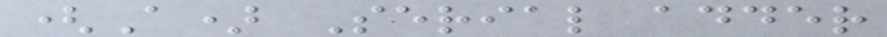(A) Serial adder
